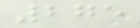275
